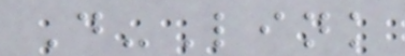D-Link
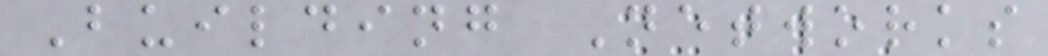Building Networks
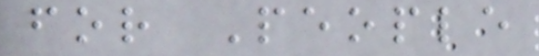for People
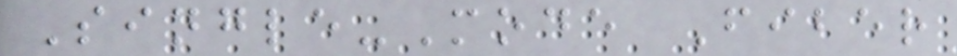Single-Mode Fiber
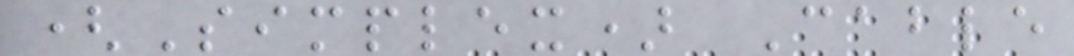(Simplex) Cable
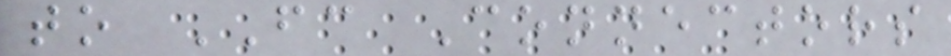to FC Connectors
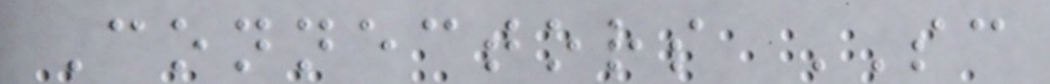Connectors SC
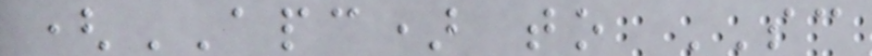(APC) to SC
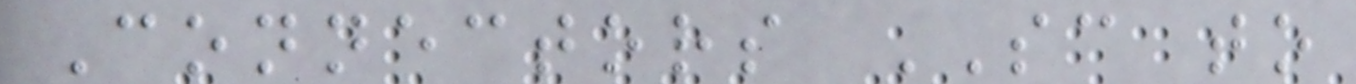Connectors SC to
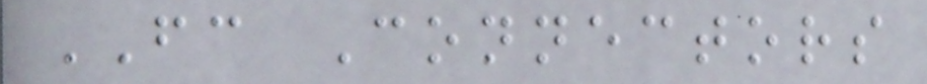FC Connectors
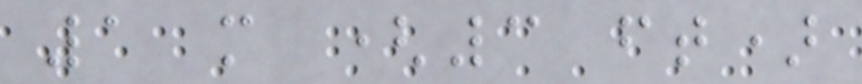1 m (3 ft)
